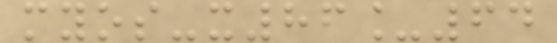myos-x86_64
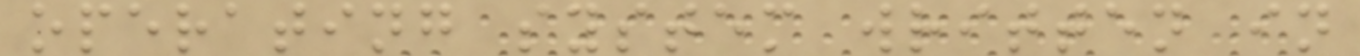operating system written in
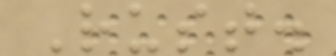Rust.
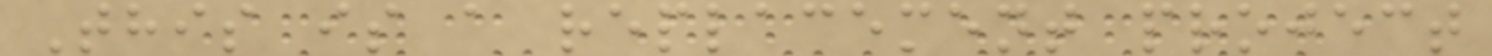This is a replacement project
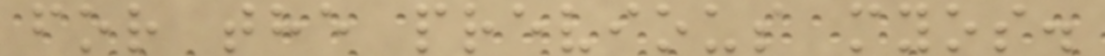for the previous myos.
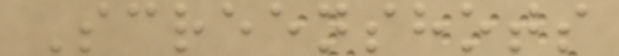Screenshots
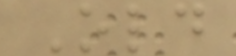Old
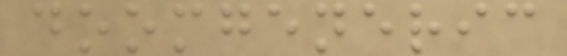doomgeneric
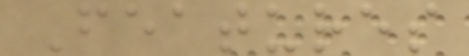Features
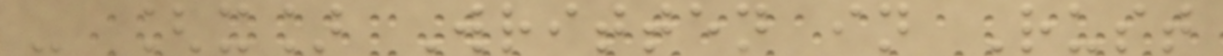- [x] Written in Rust
